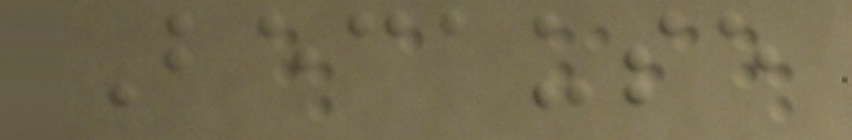Because
